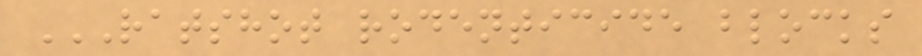RATSHOT RODENTICIDE BLOCKS
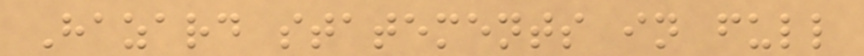Hazard statements in full
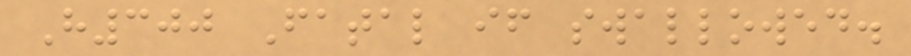H300 Fatal if swallowed.
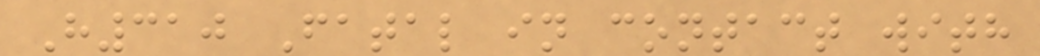H310 Fatal in contact with
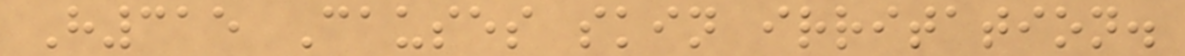H315 Causes skin irritation.
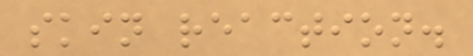skin reaction.
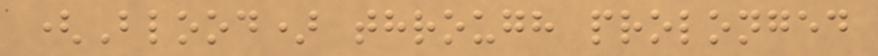(Blood) through prolonged
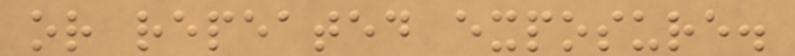or repeated exposure.
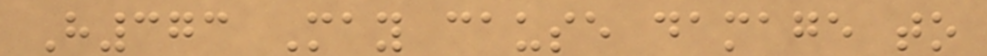H373 May cause damage to
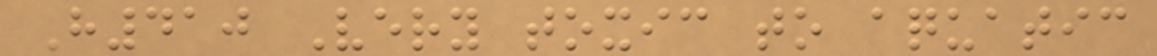H410 Very toxic to aquatic
